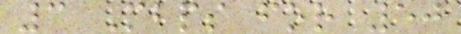3 Mbps for 50
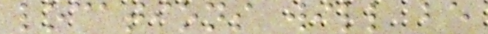locations will be
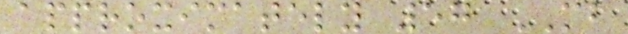approximately 57 MB
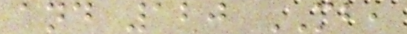and 120 MB,
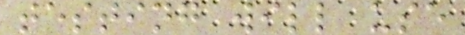testing will use
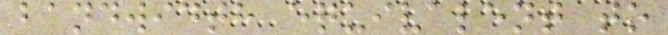bandwidth equivalent to
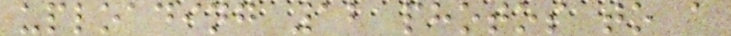uploading 12 photos to a
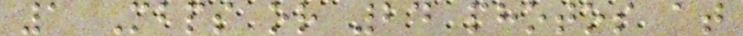1 Mbps or 24 photos at
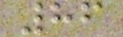86
